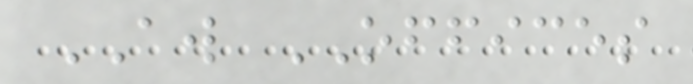AW OFFICES
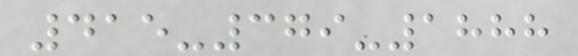415-379-1888
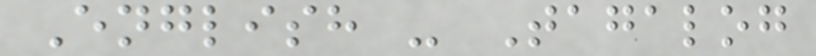English - Tagalog
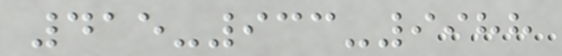415-933-9988
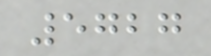5727
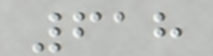618
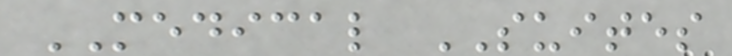MEDICAL SUITES
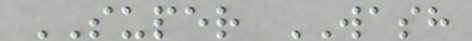SUPER WASH
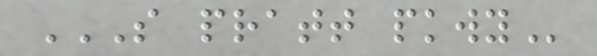S PRATT PKWY
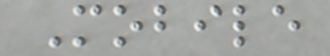Mobile
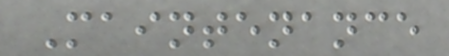Maintenance
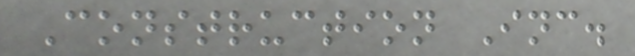Construction Inc.
